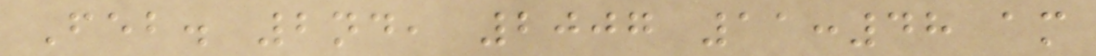Feb. 2nd, 2007 11:48 am
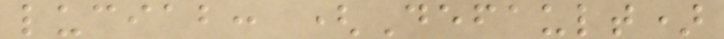luciab: (Default)
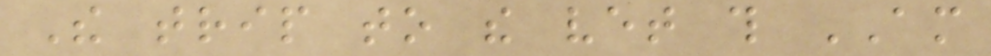The trip to the vet this AM
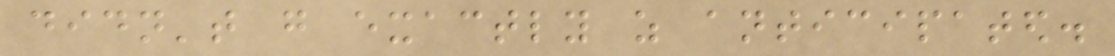didn't go exactly as anticipated.
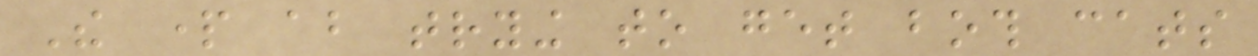The part about trying to get both cats
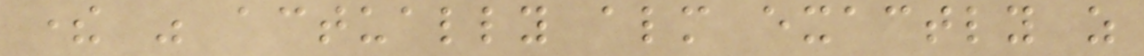there was actually almost exactly as
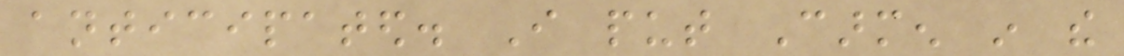anticipated. I put Carmen in the
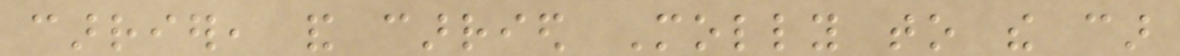carrier, and carried Molly to the car
